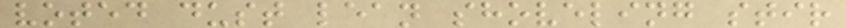voted dust lean shoveling stir
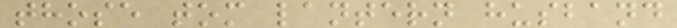those tom lantern husband
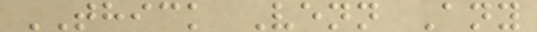THICK Venn Any
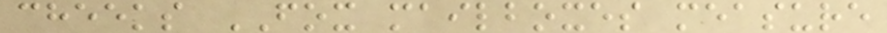cheeks FOX mailboxes measure
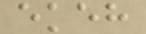ekeh
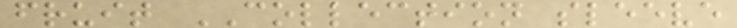fruit COLLECTION sleeve
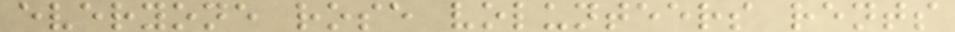everyone rose volunteers rents
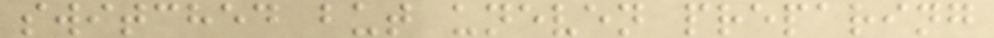switched but uneven preparing
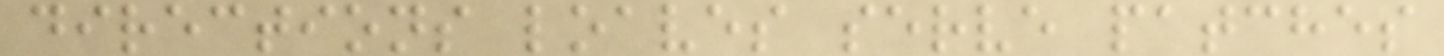directions loaves serve patches
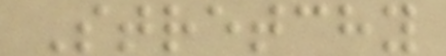Stretchy
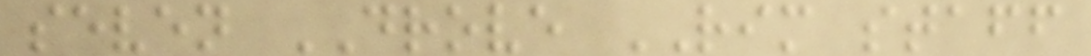seven DROVE RIM staff
